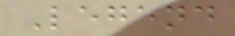Legend
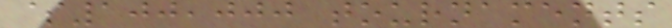$100,000 tournaments
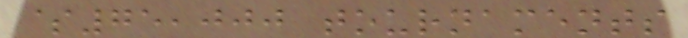$75,000 tournaments
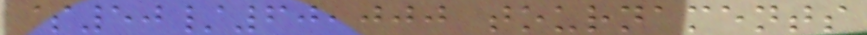$50/60,000 tournaments
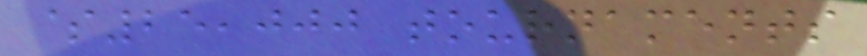$25,000 tournaments
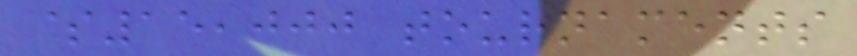$15,000 tournaments
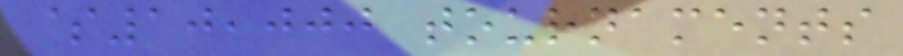$10,000 tournaments
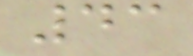43
